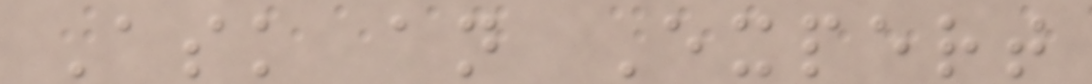Ask an Expert
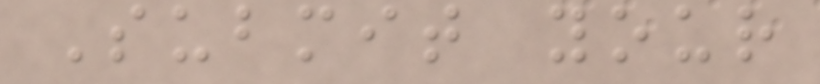Submit your
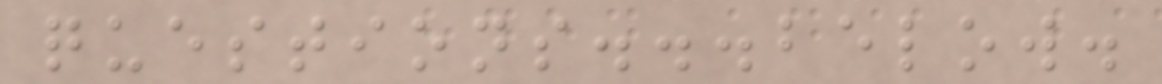questions...below.
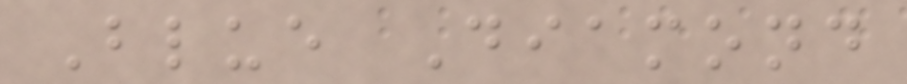Blue Diamond
